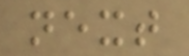next
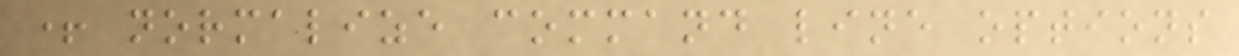+ normalize command line options
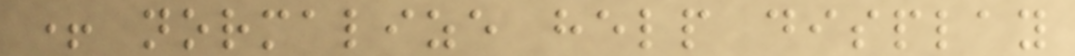+ normalize help display
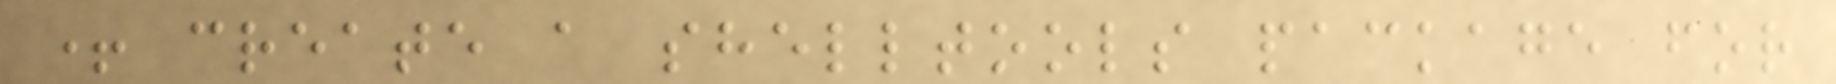+ create a shelltools package for
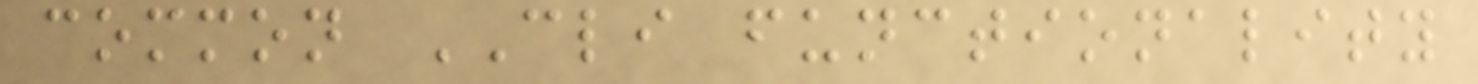common CLI functionality
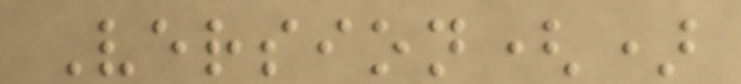Version()
